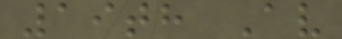19th Av
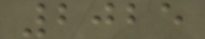2025
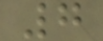7
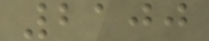2100
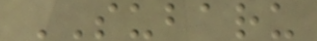SUBARU
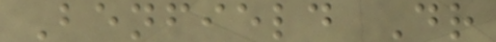Benfield Dr
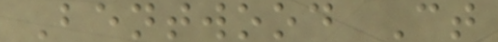Bentwood Ct
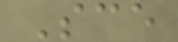Sce
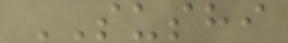SUSHI
